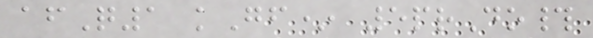afQ1 kGf* 5prDo#
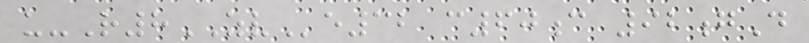u-R8ZVe32 c60c 92gD
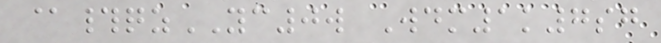@#qzYC0w Wdm1k7sg
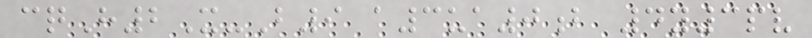cqH2X-B9 a3ua0b 4y3pv
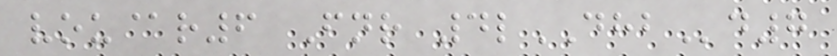vou@r6 Fnr 4lDHBd7
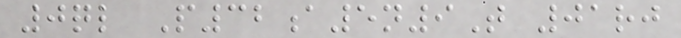0ql P32a5n9T 01rj
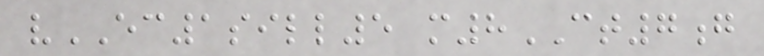vEC1sill5 m8CT7g
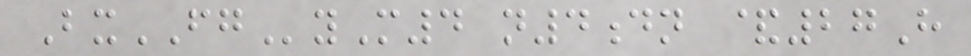BxFGyM4 n4dn &27H
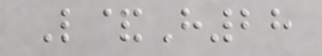L&H28
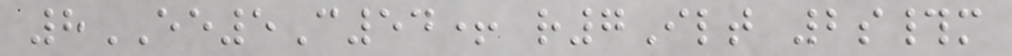8EE5C54+ r7Ilt 2s#m
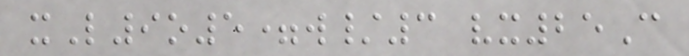xL9o5=w/3 vx25C
